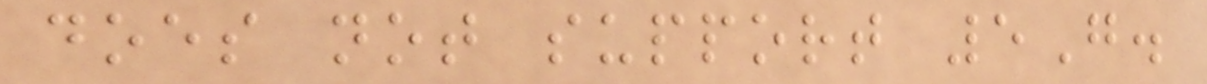does not support 5G.
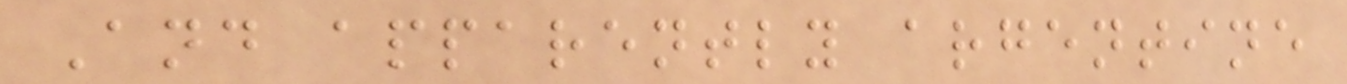And apparently argentine
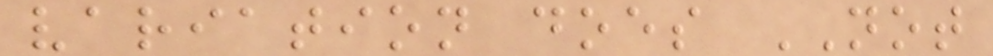variation does NOT
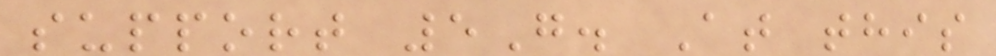support 5G. At this
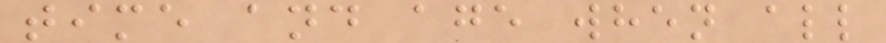time and age when all
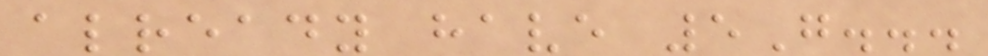already have 5G...
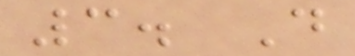3. D
